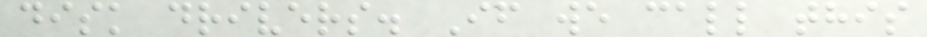disk drivers. If we call this
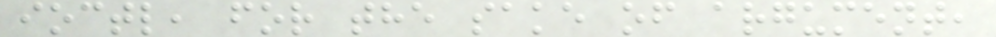ioctl, for the sake of argument,
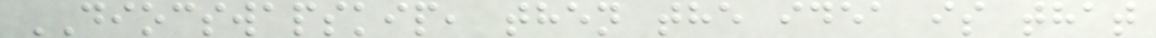DIOCSWAPSKIP, then the idea is that
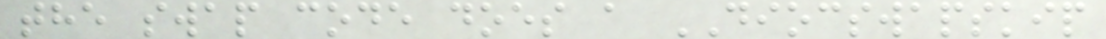the swap code does a DIOCSWAPSKIP
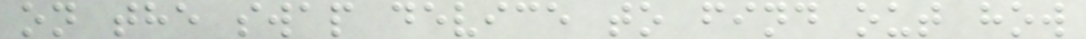on the swap device to find out how
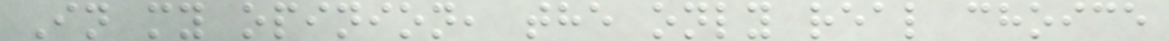In my opinion, the only real choice
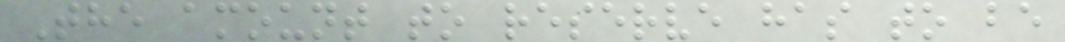The amount to reserve has to be
